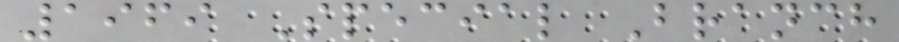1969 Special Branch
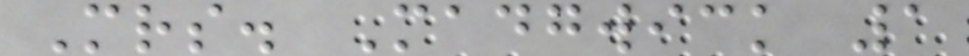Mrs. Madgwick 1
